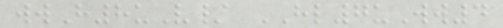wwH8uV/ HL7uWw4
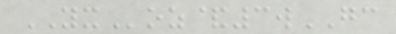YXoz&3wGC
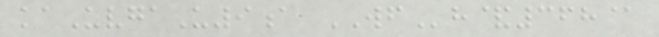kaUvgaU9a WFh&368@
